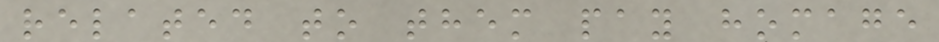related to them pay homage
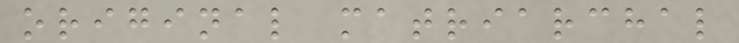original matriarchal
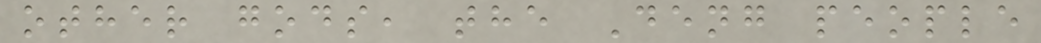other gods, the Deng people
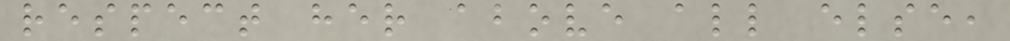respect her above all else,
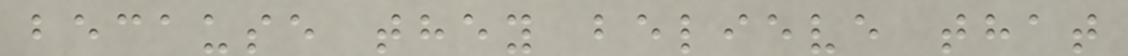because they believe that
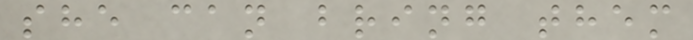she can bring them
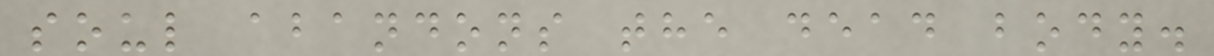soul abandons the dead body.
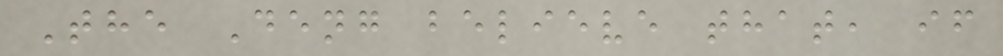The Deng believe that, if
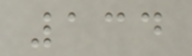134
